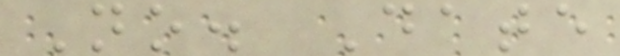No. Date
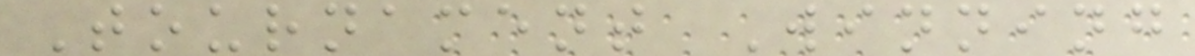Tournament Winning
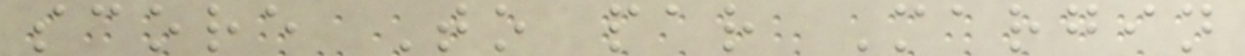score To par Margin
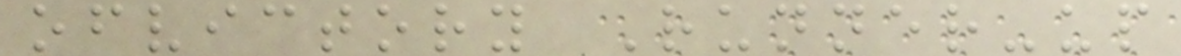ofvictory Runner-up
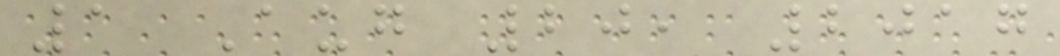1 Aug 20, 2017
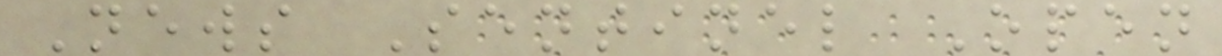News Sentinel Open
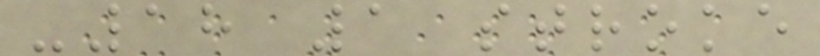-18 1 stroke
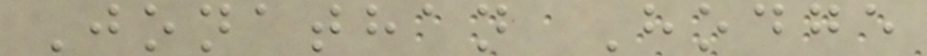Jonathan Hodge
